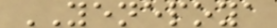YENEPOYA
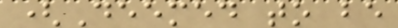(Deemed to be
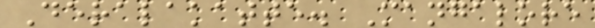Deralakatte. Mangalore
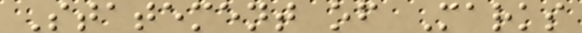Statement of Marks
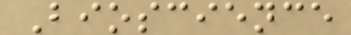Bioscience
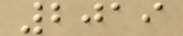2019
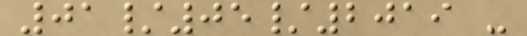01/05/2019 -
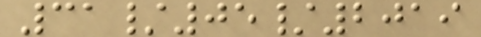31/05/2019
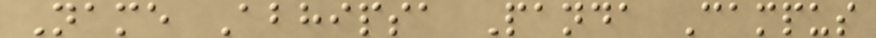Name Abhipsa Panda Campus
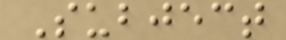Subject
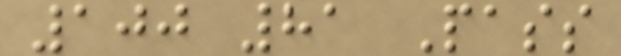100 81 Pass
